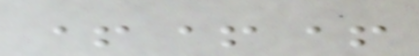+++
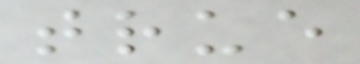true
